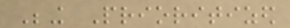Being Prioritized
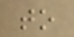to
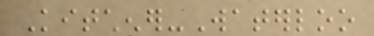Kitchener-Waterloo
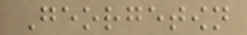Georgetown
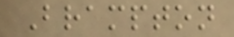Brampton
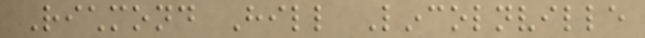Richmond Hill Lincolnville
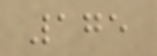175
